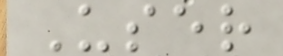User
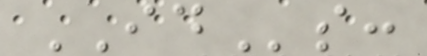IDs:
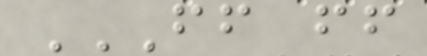FF FF
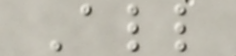All
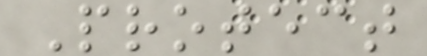Protect
